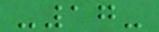-17-
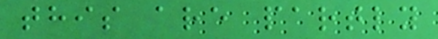this are partly
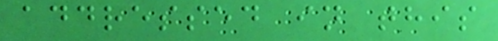addressed in this
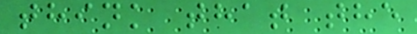think that the
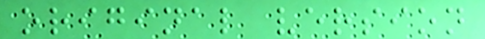original version
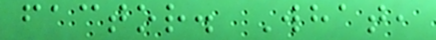factor. What,
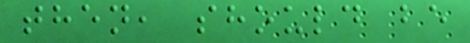then, should be
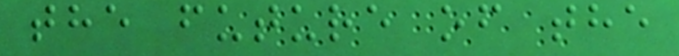the future of the
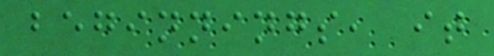beginnings, it
